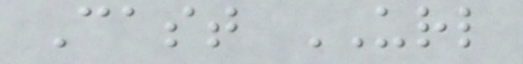Cast URL
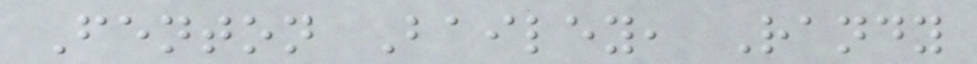Fenton Bailey, Randy
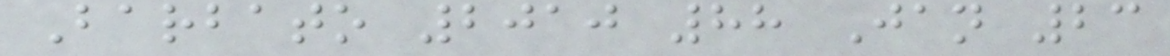Barbato 2010 88 Jan 23
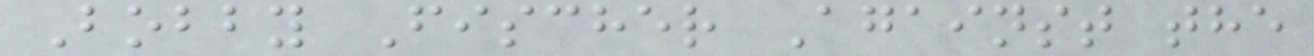Bobby Fischer Against the
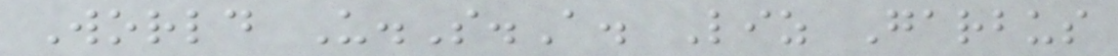World U.S.A. Liz Garbus
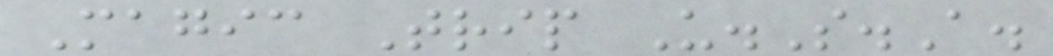Magic Trip U.S.A.
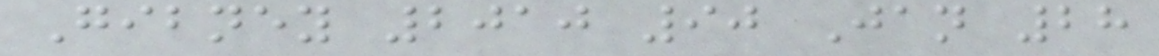Gibney 2010 90 Jan 28
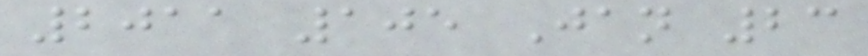2011 105 Jan 23
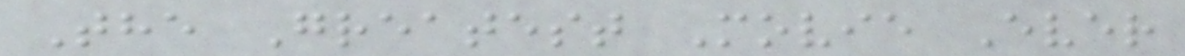The Greatest Movie Ever
